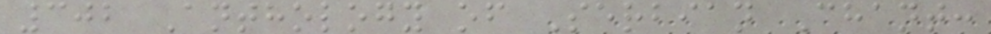302 Anthology of Serbian Chant:
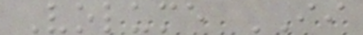Volume II
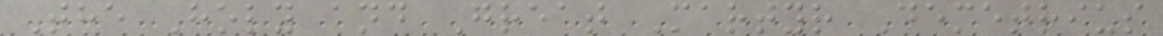The Holy and Great Martyr Demetrius
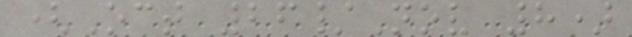(Oct 26/Nov 8)
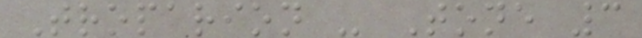Troparion - Tone 3
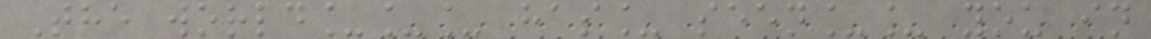The world___ has_ seen__ you in
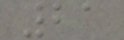21
